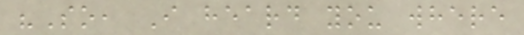"So, I heard you where
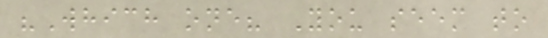"Which one? You seem to
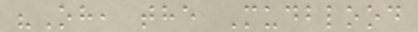"Oh, the Mudblood
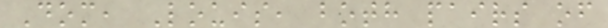Dom, Louis, both pairs of
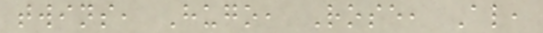twins, Hugo, Rose, Al,
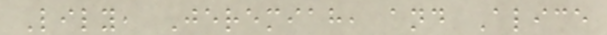Lily, Jeremiah, and Alice
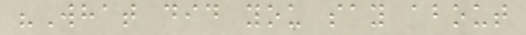"What did you say about
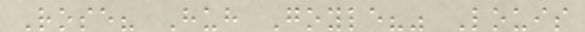Rose? Huh Goyle?" Louis
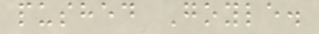pushed Goyle.
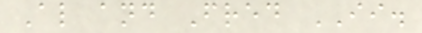Al and Fred II.
